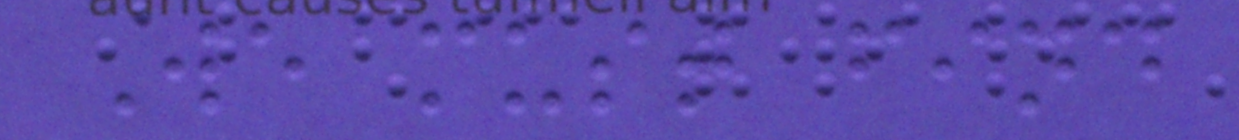We must find
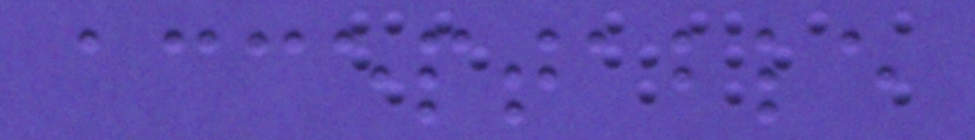acceptable
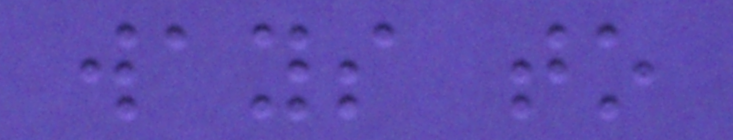ways to
